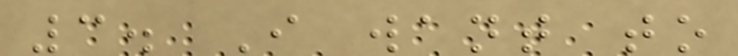3. I want to
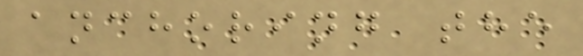anchoring the
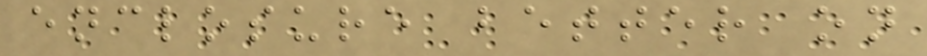enclosure better on
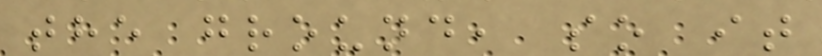the ground, so it
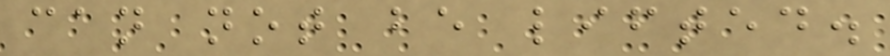can not be lifted.
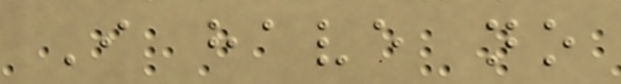I have no
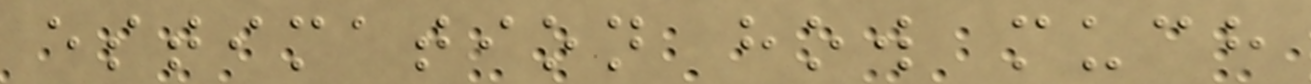estimation how much
